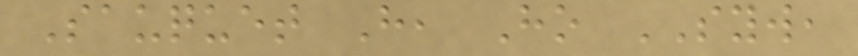Sauquet H, Ho SYW,
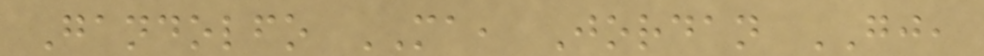Gandolfo MA, Jordan GJ,
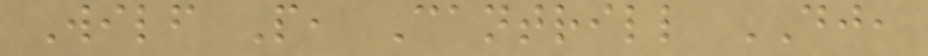Wilf P, Cantrill DJ,
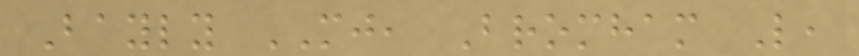Bayly MJ, Bromham L,
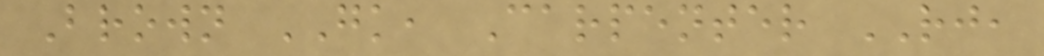Brown GK, Carpenter RJ,
